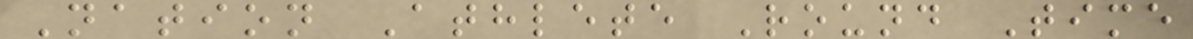Nation Athlete Round Time
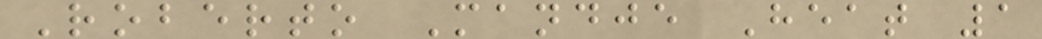Roberto Mandje Heat 1
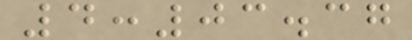4:03.37
